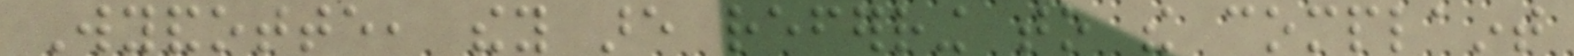Wyandotte, they are referring to the complaint
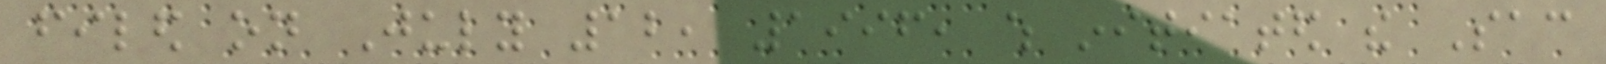filed on July 12, 1996, which initiated the Sac
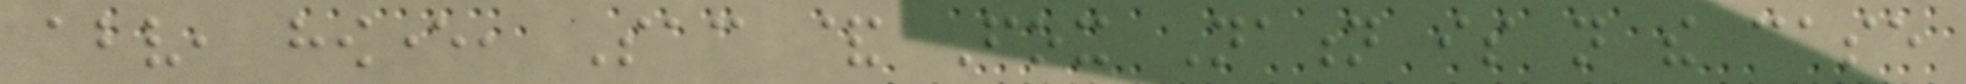above, however, Sac & Fox Nation is not the case
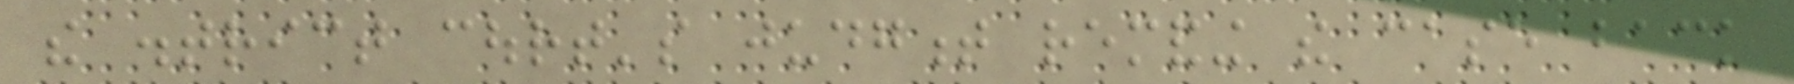the district court's judgment remanding the case back
